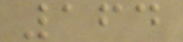164
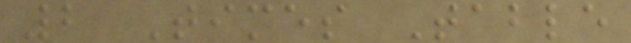2 Times Table
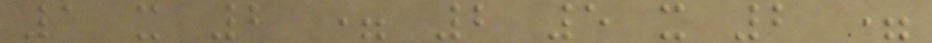1 x 2 = 2 5 x 2 =
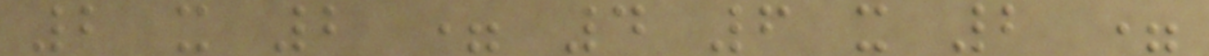2 x 2 = 4 6 x 2 =
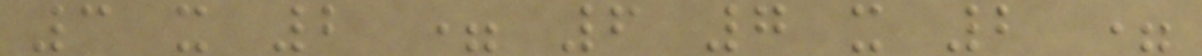3 x 2 = 6 7 x 2 =
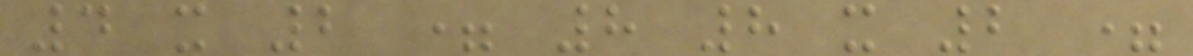4 x 2 = 8 8 x 2 =
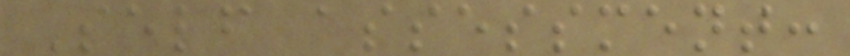Self assessment:
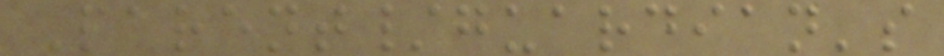Parent/guardian's
